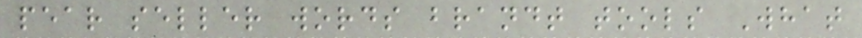pear seller words brandt tools What
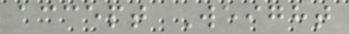accept Weight
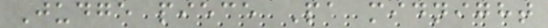Judge piece Pa midnight
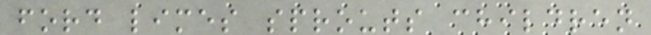ford limes sprouts children
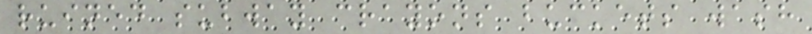ruined subway crayons buckets wash
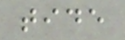tide
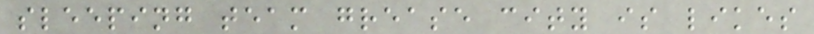sleeping team grease city is likes
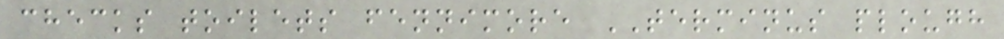checks toilets fennimore TERMINUS plough
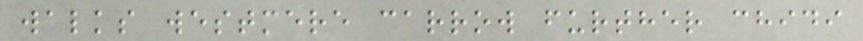walks westmere carrow further chidi
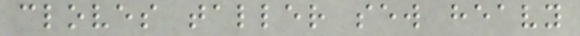cloves taller sew heavy
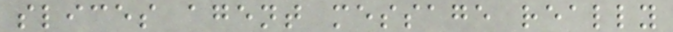slices agent message really
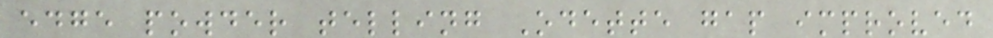edge powder telling Odette gap improved
